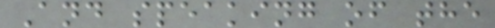And speaking of the
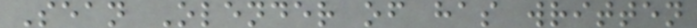Sean Olender of has written
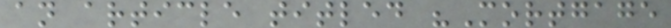an article titled "Mortgage
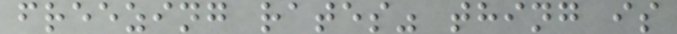freezing rates" thing is
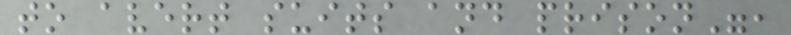to avert suits and prison",
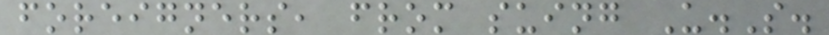foreigners, from suing U.S.
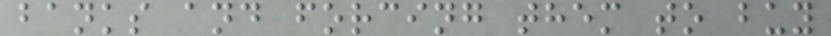banks and forcing them to buy
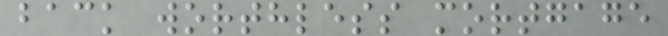back worthless mortgage
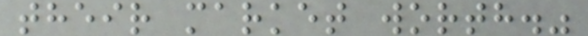their market worth."
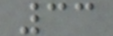33
